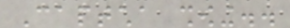Captcha showing..
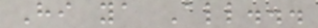Hi ya All...
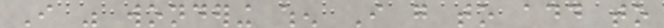I was wondering when I go to add to
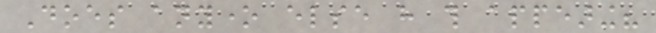Does anyone else have this appearing?
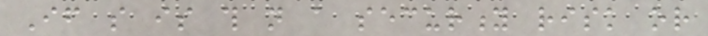If so is this not a security risk or
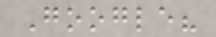Google?
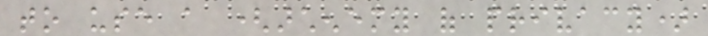to use a (archenemy of privacy)
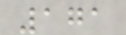171
